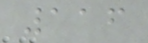116
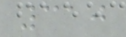310
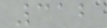312
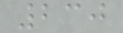230
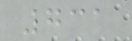731
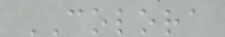COLORA
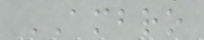AMBRO
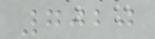7020
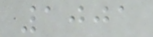1001
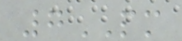7PM
